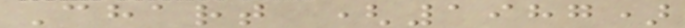Chart (1987)
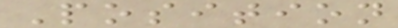Position
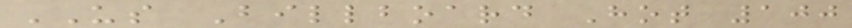US Billboard Hot 100
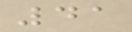41
